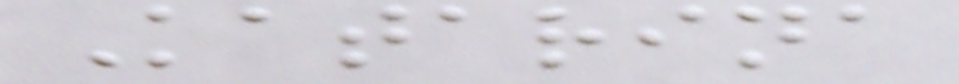Katarina
